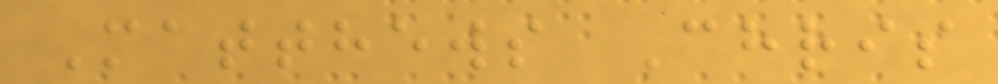Matthews Chris
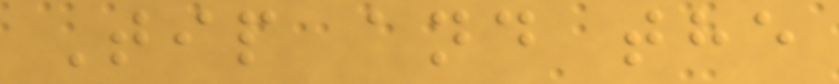Tip and the
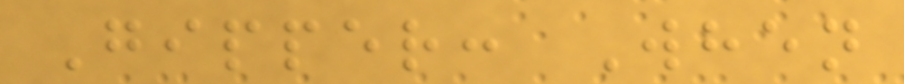Gipper: When
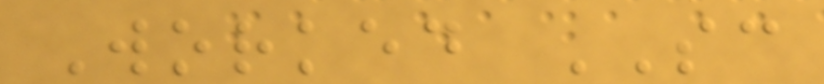Worked SC
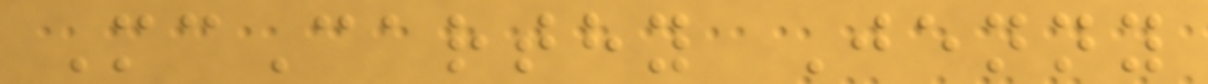McCarthy Jenny
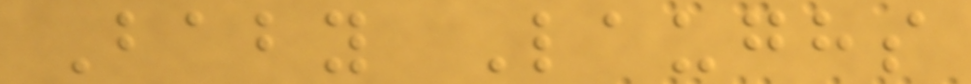Baby Laughs
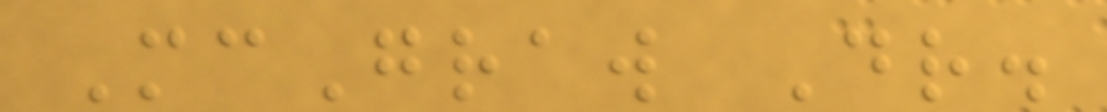McGraw Dr.
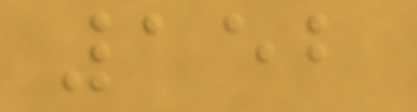152
